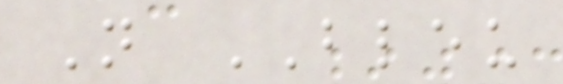N BLEU
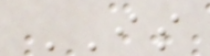IS
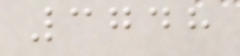3748
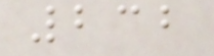232
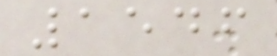1546
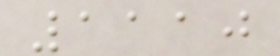1110
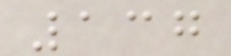137
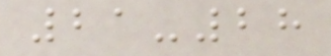21-28
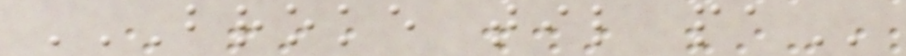BROKE TIL PA
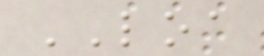LOA
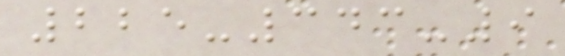225-343-9
